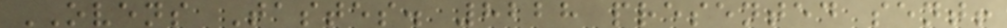OVENS Tastes. 8228 presented sent!
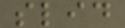slid
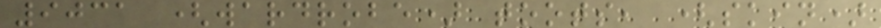9031 (wardrobe) toots, (skin)
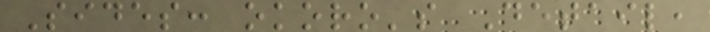Sides: okoro's Detail,
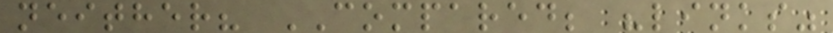neither? COMPARED; "links"
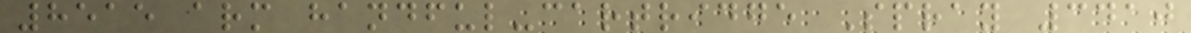8515 arm handful-cartridge Spray 3410
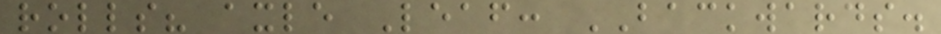rolls? axle Leaf: BACKWARDS.
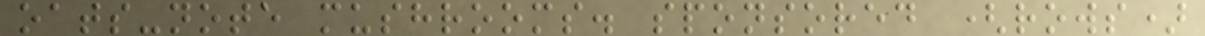oats-note mushrooms. sponsored (rows)
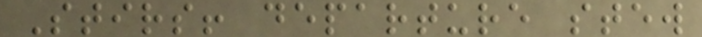Stirs! departure stew
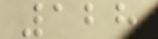128
